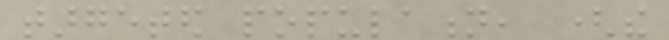targeted population, (the
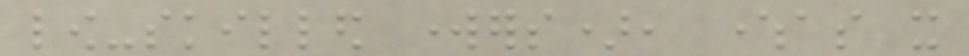low-skilled workers), whereas it
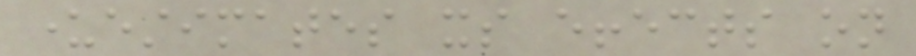underestimates its effects on
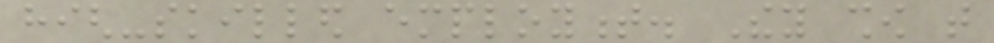high-skilled employment. They show that
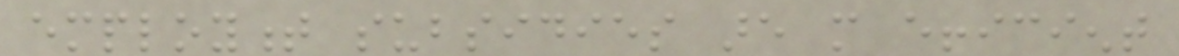employment subsidies are more efficient
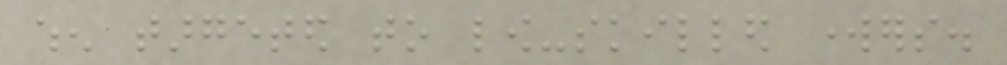when targeted to low-skilled workers.
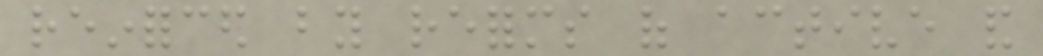reinforced by reforms of active and
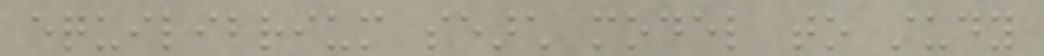equilibrium search model to study
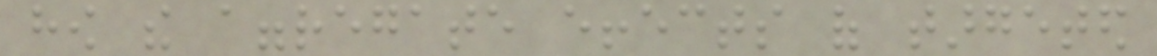how the aggregate effects of targeted
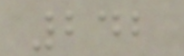242
